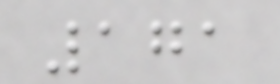171
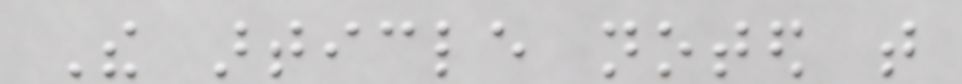The article noted that
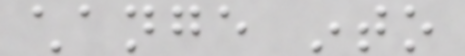change into
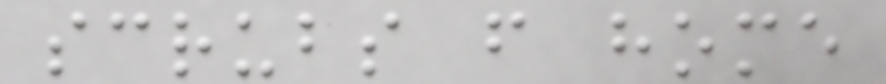scrubs from home
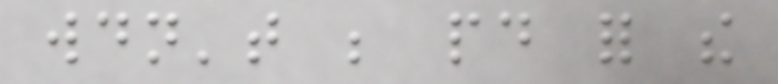wouldn't be paid for the
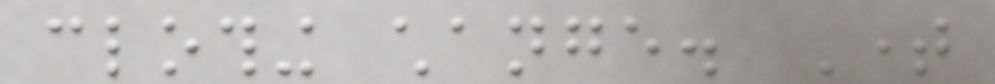clothing change. Time
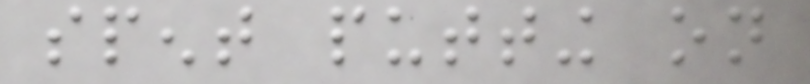spent putting on
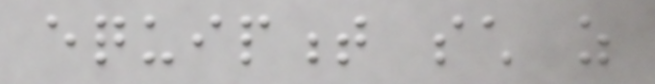equipment such as
